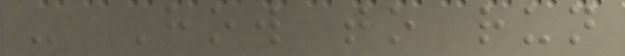- How to run
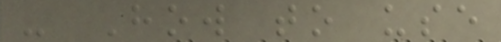- How to use
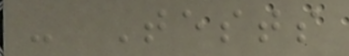- Tests
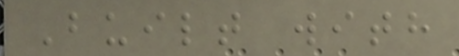Built with
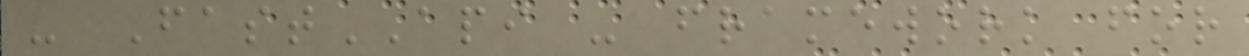- FastAPI - framework for
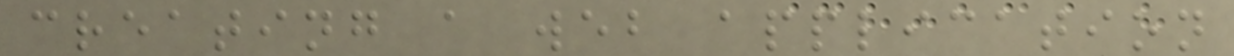creating a web application
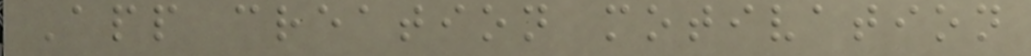App creation motivation
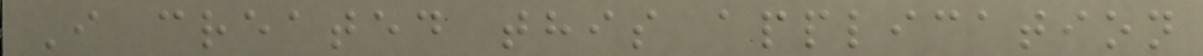I created this application
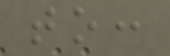to:
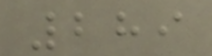289
